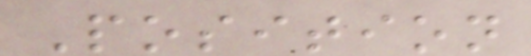Position
